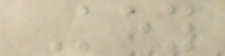Key
